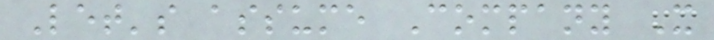Let's assume Company X
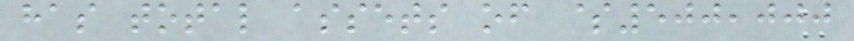has total assets of $500,000
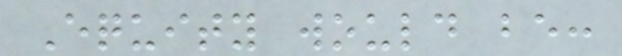Equity would be:
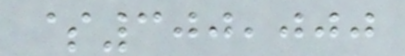$300,000
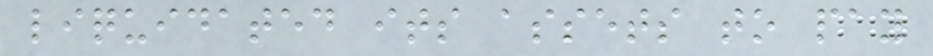liquidated its assets to pay
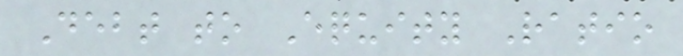Debt to Equity Ratio
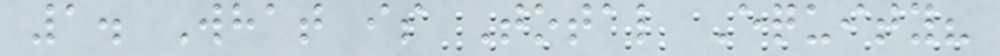1. What is Total Equity?
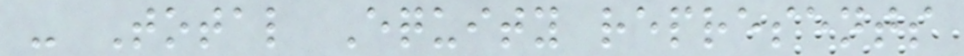- Total Equity represents
